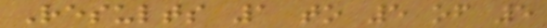Results 1 to 5 of 5
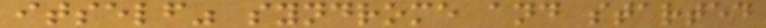itself" syndrome and started
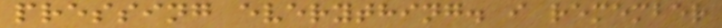pressing everything. i remember
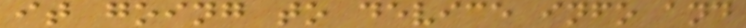it going to device info and
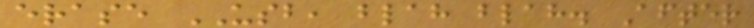erase USB, blah blah. After
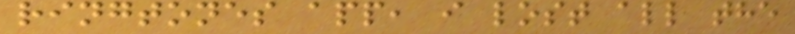ringtones app, i lost all the
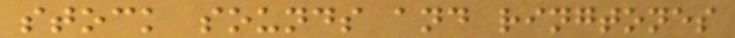stock sounds and ringtones
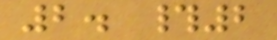2. #2
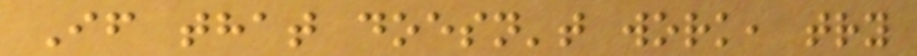If that doesn't work, try
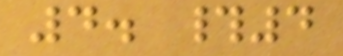4. #4
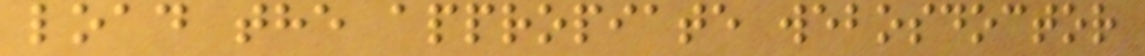load the appropiate webosdoctor
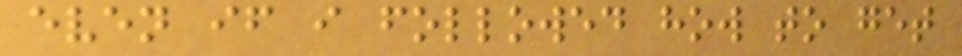even if i followed how to get
